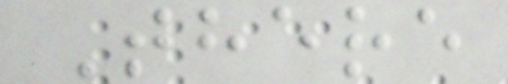There
